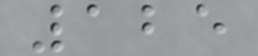125
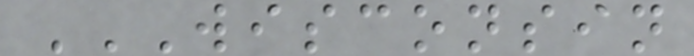WISCONSIN
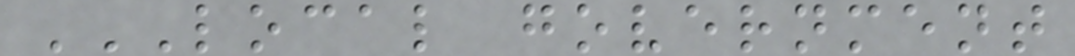LOCAL GOVERNMENT
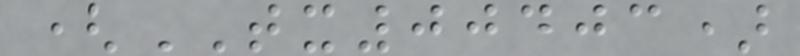(TX00403)
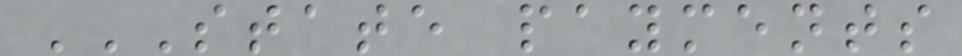STATE PAYMENTS
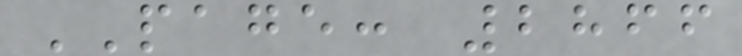PAGE: 2866
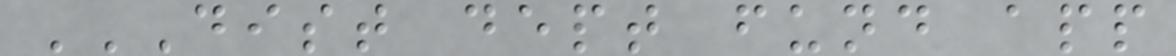DIST DEPT FUND APP
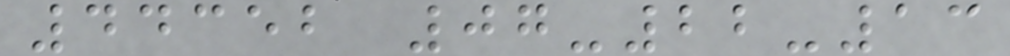44352 07-22-13
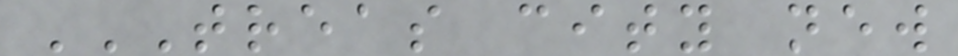TREAS CITY NEW
